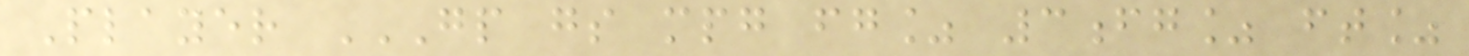Player GP GS MPG FG% 3FG% FT%
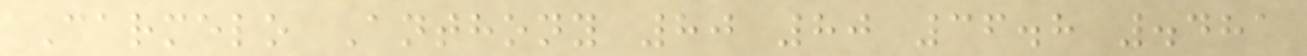Carmelo Anthony 80 80 36.8 .481
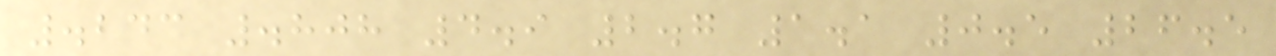.243 .808 4.9 2.7 1.1 0.5 26.5
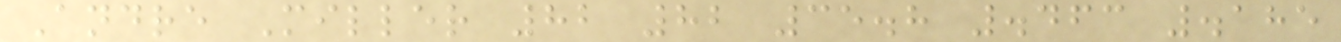Andre Miller 82 82 35.8 .463 .185
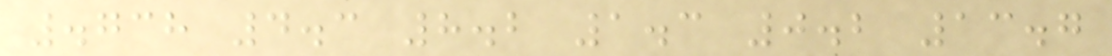.738 4.3 8.2 1.3 0.2 13.7
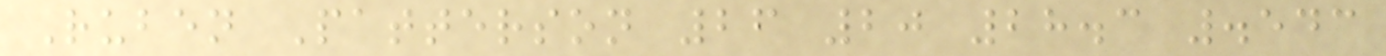Ruben Patterson 26 20 28.3 .543
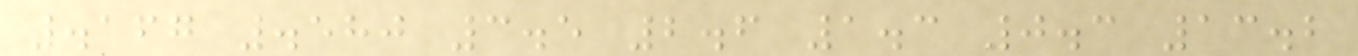.167 .580 3.5 2.6 1.3 0.3 13.2
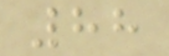88
